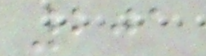201
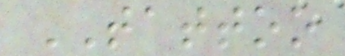TATTOO
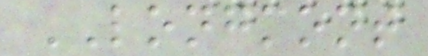LONGMONT
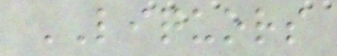LIQUORS
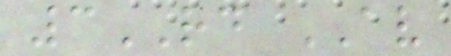3RD AV
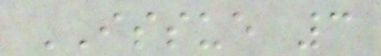ISSUE 3
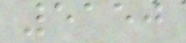5150
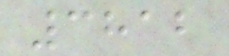3812
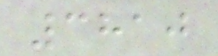3810
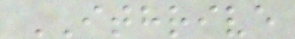ITHRIVE
